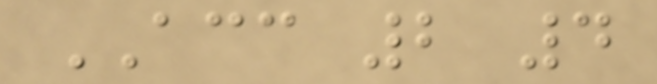ACC 2 4
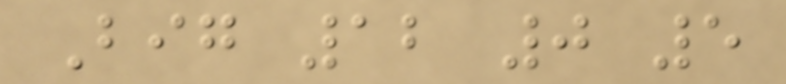Big 12 0 5
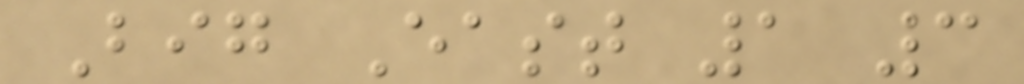Big East 1 3
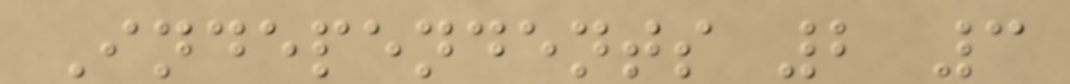Independents 2 3
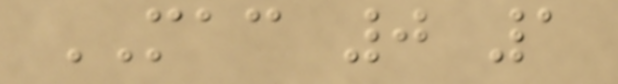MAC 0 1
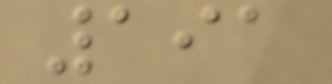191
